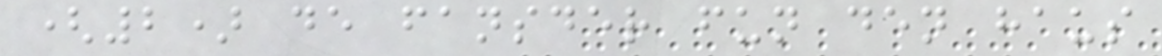(2) de fansder fun den haus
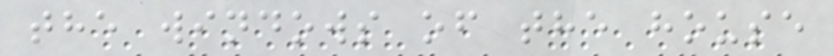the windows of the house
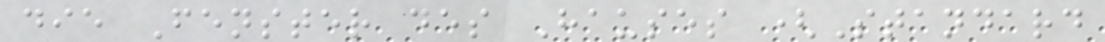die Fenster des Hauses (Standard
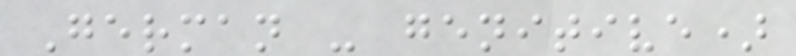German - genitive)
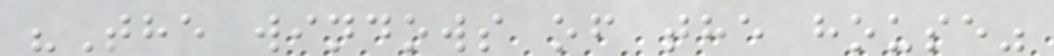"The windows of the house"
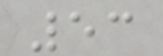53
